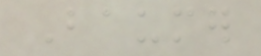Baumer
